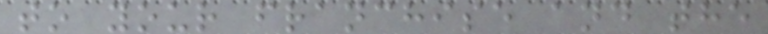to your franchise and the
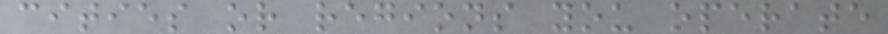cities or regions you operate
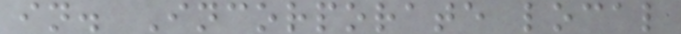in. Incorporate local
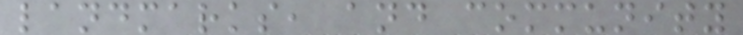landmarks, and community
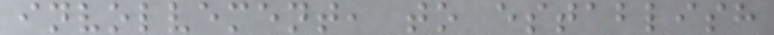involvement, to establish
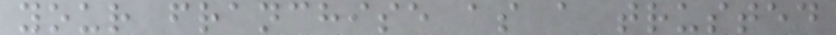your franchise as a trusted
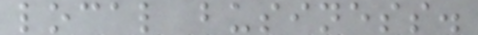local business.
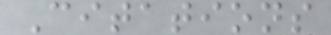Citations
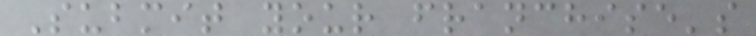Submit your franchise's
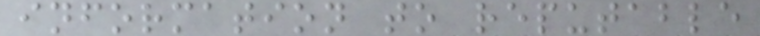information to reputable
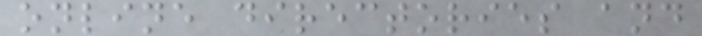online directories and
